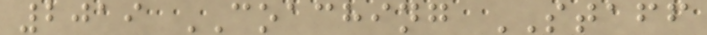2019 COACHING STAFF
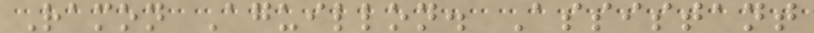Ramon Aguillon. Assistant
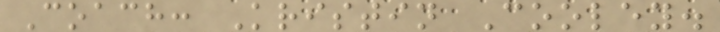Coach: Kristin Cooley.
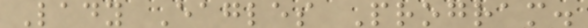Lady Eagles Program.
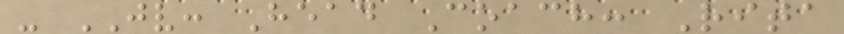- JV: Head Coach: Rita
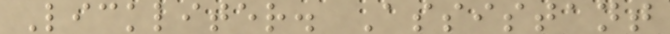Lickliter. Assistant
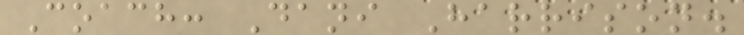Coach: Dani Harrison.
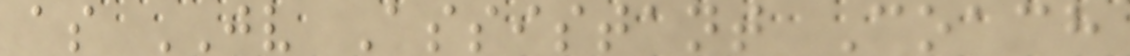as JV Assistant Coach
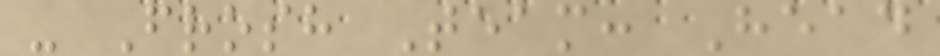- Frosh Team: Head
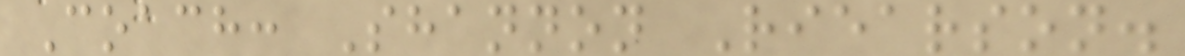Coach: Shannon Riearson.
